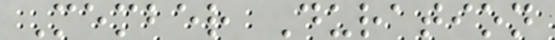Member Duration
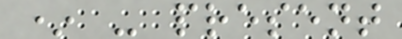* - present
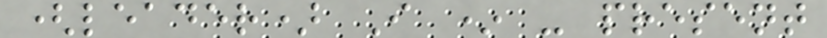(leader) I * - present
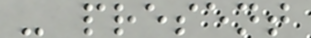- present
